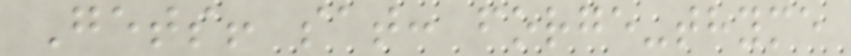Gets! sat: forge-thyme
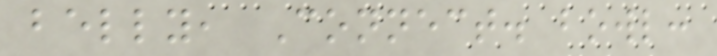belly, Connect. bowl:
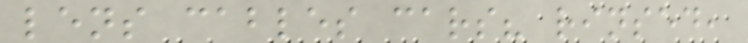lens cables cars? rinsed,
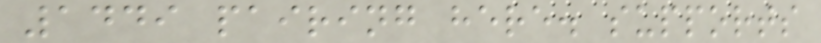1449 pairing here. supports
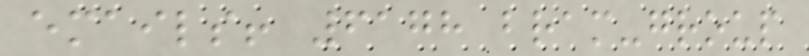emails! 6178 bram-group
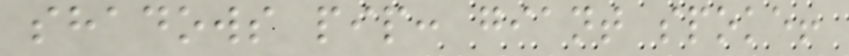shadows pip: giant spoke!
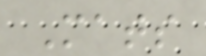Mats
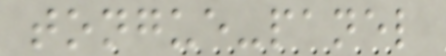tongue-panel
